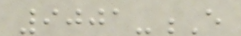9001-E
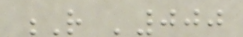R '000
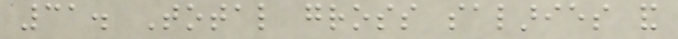31. Total gross salaries and
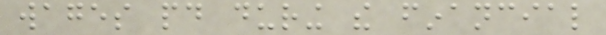wages paid during the financial
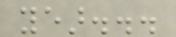year...
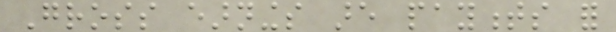Gross earnings are payments for
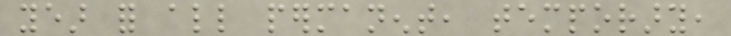year for all permanent, temporary,
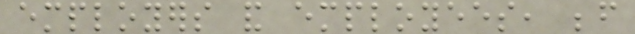employers and employees, before
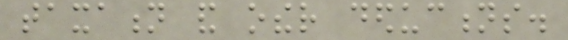taxation and other deductions.
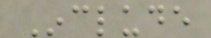Include
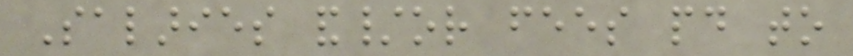Salaries and/or fees paid to
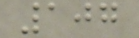107
